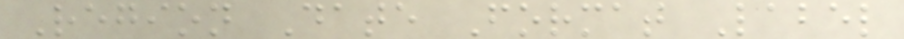Region Date Format Label
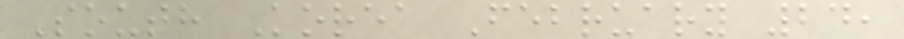South Korea February 24,
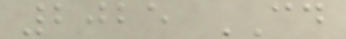2025 CD
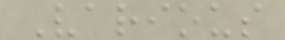Various
